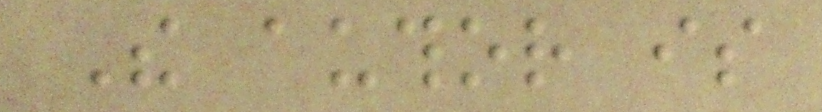The author is
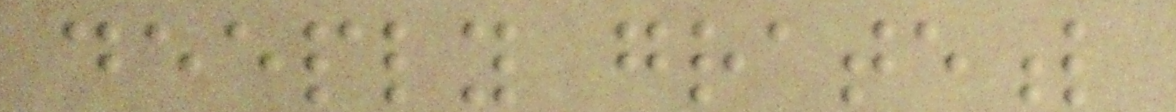deeply grateful
